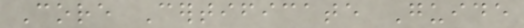Core Certificate Guide
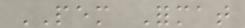PEM Format
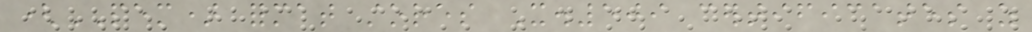(PEM) format stores X.509 certificates as
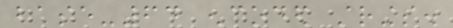base-64 encoded strings.
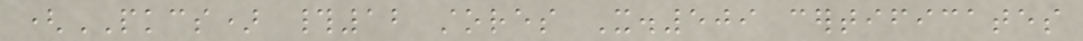(PKCS) #12 stores X.509 certificates
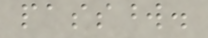password.
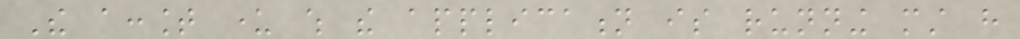The account under which the application is running must have
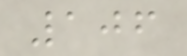106
